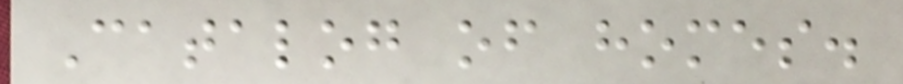Catalog of homes.
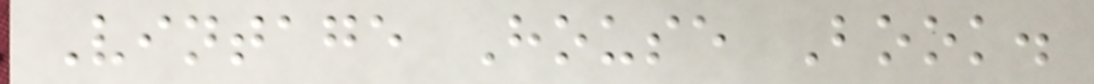Vintage House Book.
